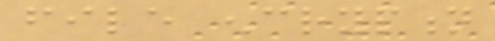file encryption
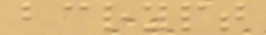bcrypt
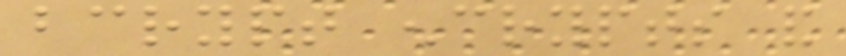bcrypt encrypts and
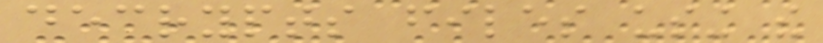decrypts files using the
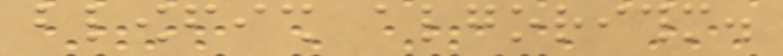blowfish algorithm.
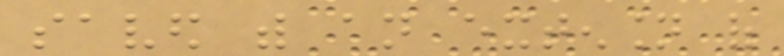saved with an extension of
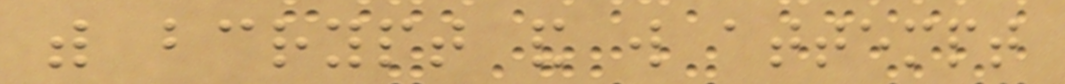with bcrypt and will attempt
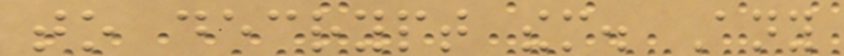to decrypt them. Any
